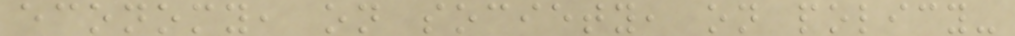economy, on society, on policy-
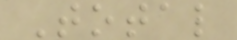Total
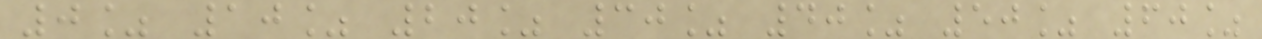0% 10% 20% 30% 40% 50% 60%
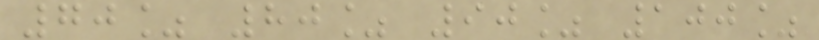70% 80% 90% 100%
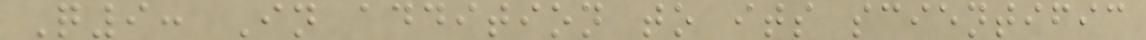Q9: In addition to its scientific
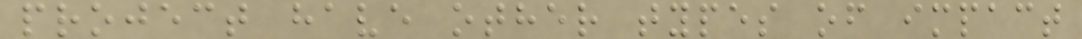project have other types of impact
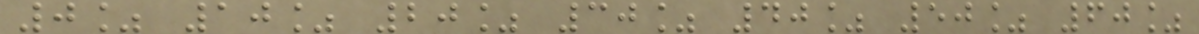0% 10% 20% 30% 40% 50% 60%
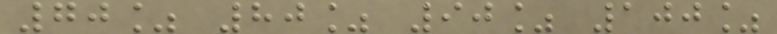70% 80% 90% 100%
